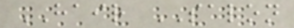HAIR SALON
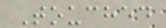Touched
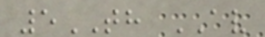5TH AV
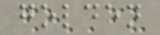golden
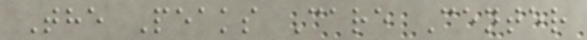The Peaks Care Center
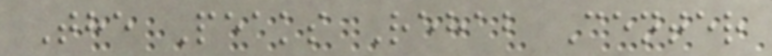The Peaks Rehab Center
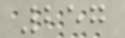257
